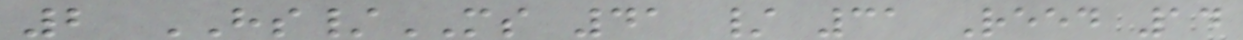2 HS/MS 41 / 31 Reed 14
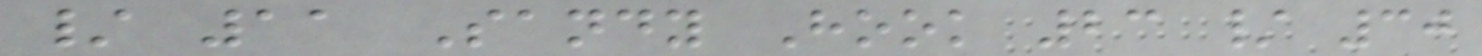/ 11 Sandy Hook 23 / 30
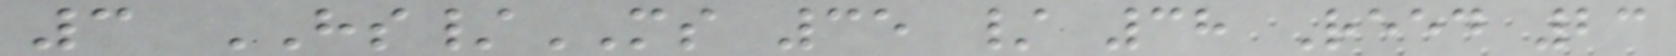3 HS/MS 35 / 38 Reed 23
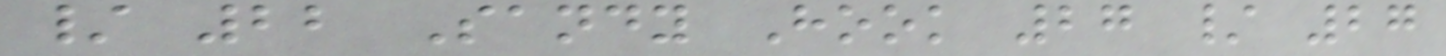/ 22 Sandy Hook 27 / 27
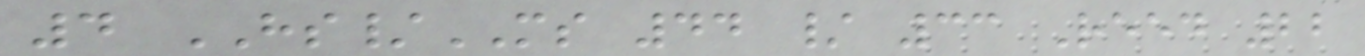4 HS/MS 44 / 33 Reed 22
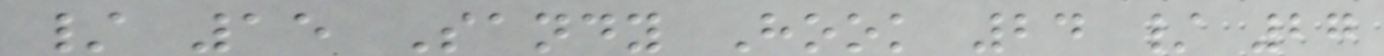/ 15 Sandy Hook 24 / 27
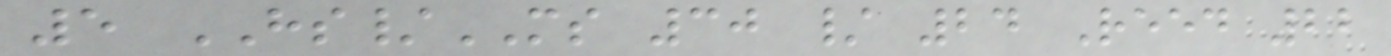5 HS/MS 30 / 24 Reed 22
